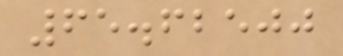65.62500
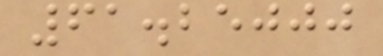61.25000
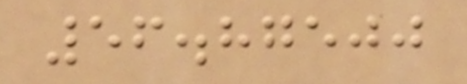56.87500
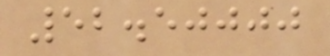52.50000
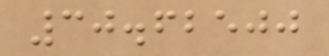30.62500
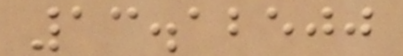13.12500
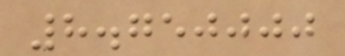8.750000
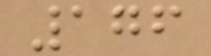176
